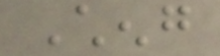Cheng
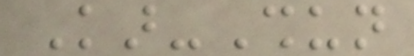Kar-Shun
